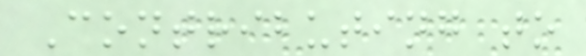Contributing to
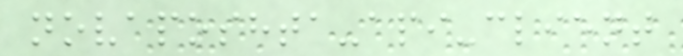novaposhta-api-client
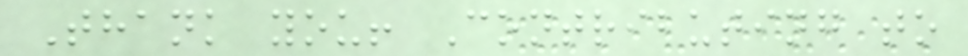Thank you! Contributing to
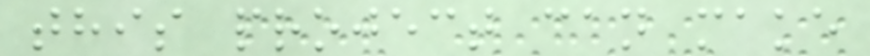this project can make
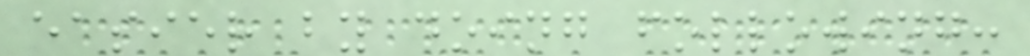easier by doing following:
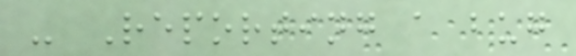- Reporting a bug
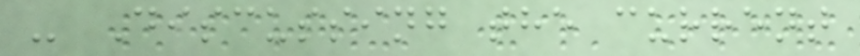- Discussing the current
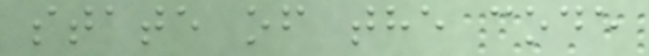state of the code
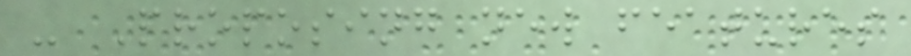- Proposing new features
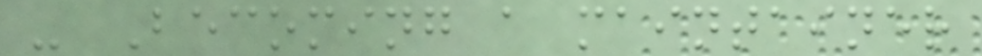- Becoming a maintainer
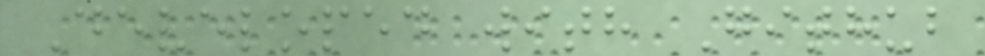Developed with Github
